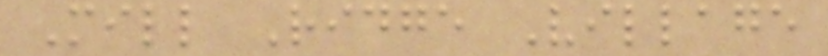Mill Ridge Village
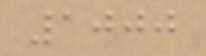1000
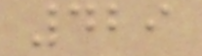429
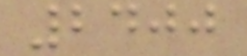2400
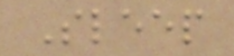Sleep
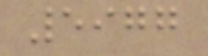5977
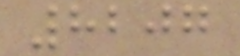8207
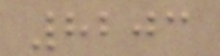8203
